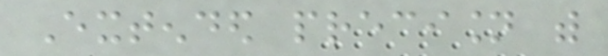Extended precision with
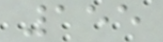155
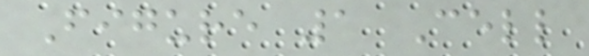Figure 1 Cell
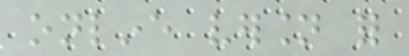online version for
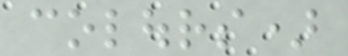colours)
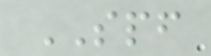SPF
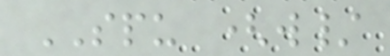SPU (w/
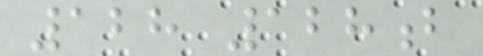128 128b
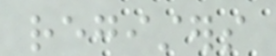registers
